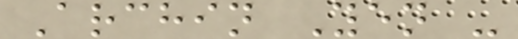Archin Yen -
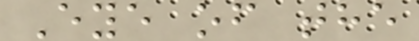Eye of the
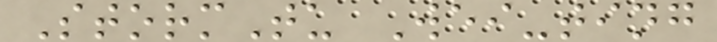StormTu Wei-ting
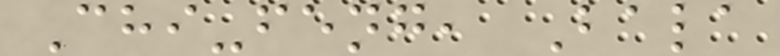Chi-feng, Bala
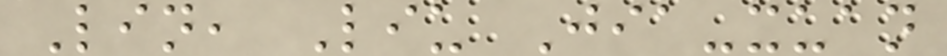Lin, Liu Jia-xuan
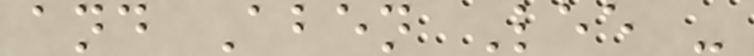and Aben Lee -
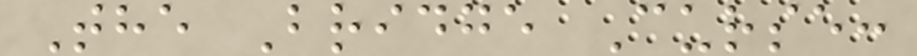The Bridge Curse:
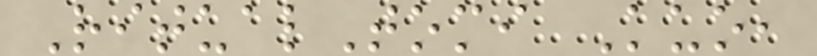RitualTomi Kuo,
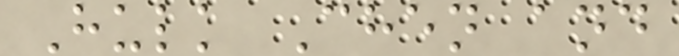Hulk Chen and
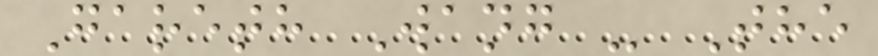Gareth Wang - The
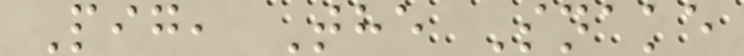Pig, The Snake
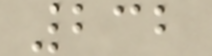232
